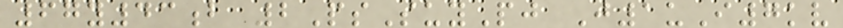67y43b 2PsSuyPj J1uI7kv
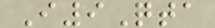I9Qta
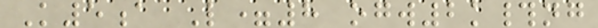K5a L=8 ogw2k#ng
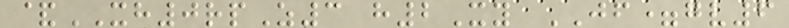&XH0rpZ3 h2Xy JF=gv6
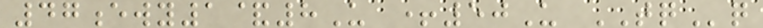47ewy1&8U +50U TQq
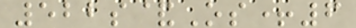522s&Os+6
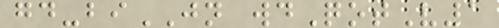gd-biJN wdQotV1
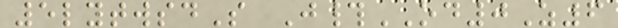5lytwsdS J#OD0Z6
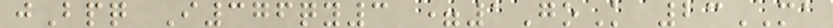jBpq I376qy3 =1GoK 23MA
